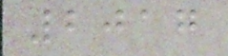2017
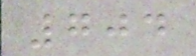704
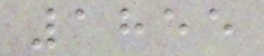1855
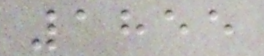1855
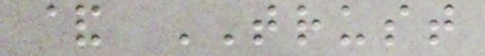& TRUST
